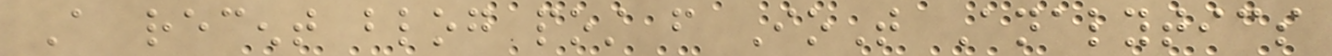A recent blog post from IoT Analytics
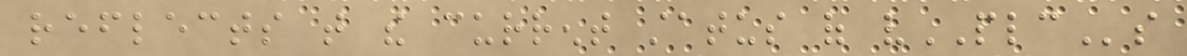reflects that the current status of vPLCs
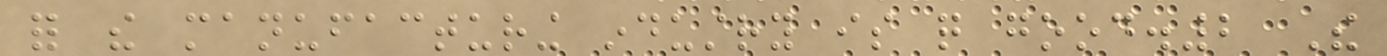for the manufacturing industry is quite good.2 The
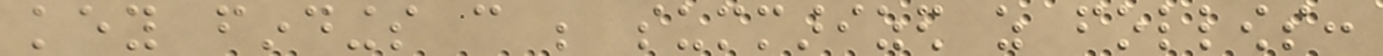key findings can be summarized as follows:
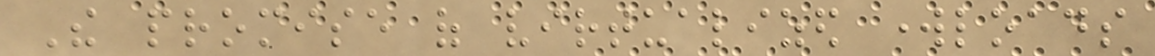The promise of virtualized workloads
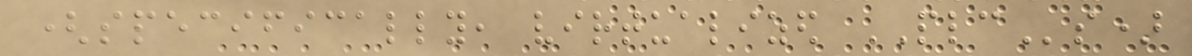(specifically, virtualized PLCs)
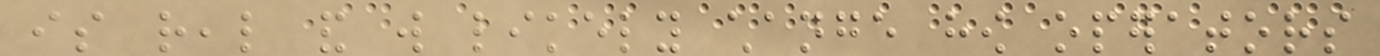is real and will likely change how operators
